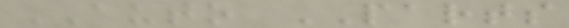AUTO PARTS
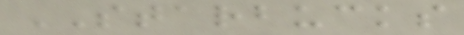STARBUCKS
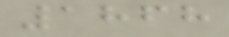1868
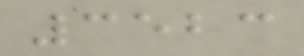3523
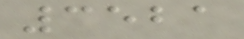3521
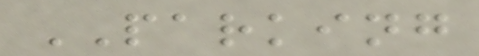PARKING
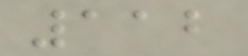112
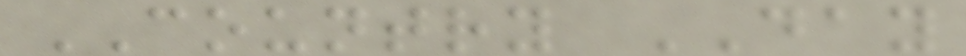COUNTRY DAY
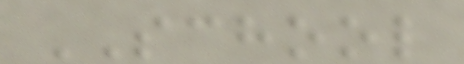SCHOOL
